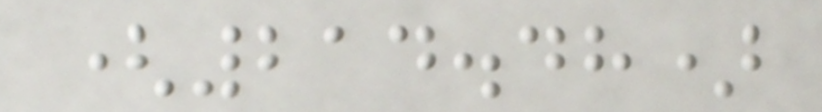(214.48)
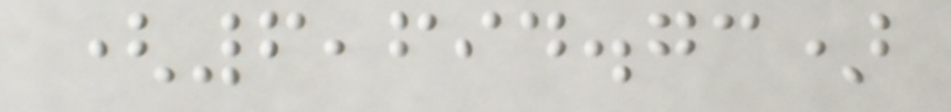(6,694.73)
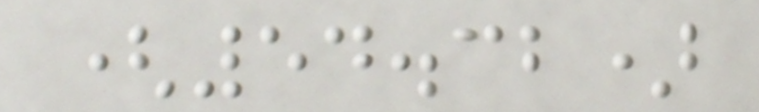(54.32)
